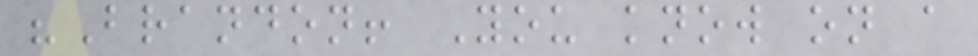"Brandon! You know on a
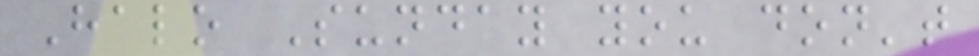Halo Sunday you don't
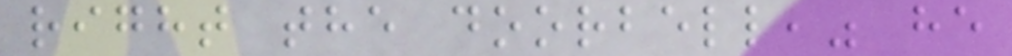right the doorbell," he
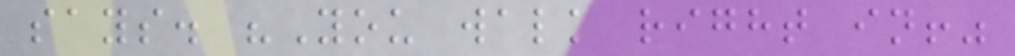says. "You walk right in!"
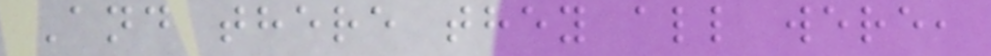And there they all were,
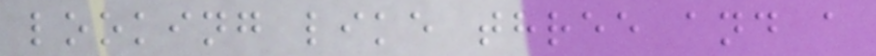looking like three and a
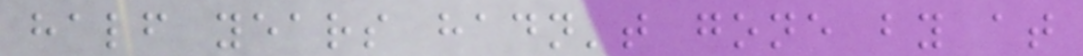half years hadn't gone by at
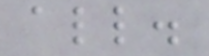all.
